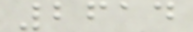2614
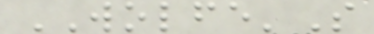WOLFE'S
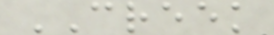CREEK
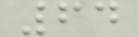64
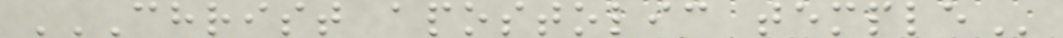CHRIST APOSTOLIC TEMPLE
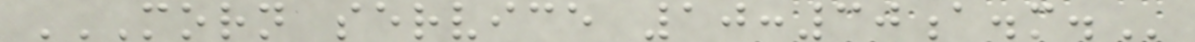MORN SERVICE 10:30A.M.
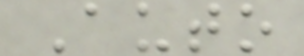Auto
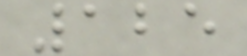125
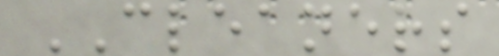CLEANERS
